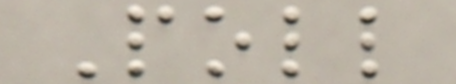Poll
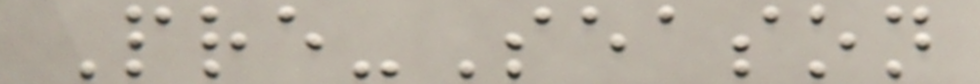Pre-Season
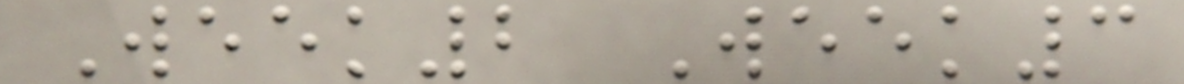Week2 Week3
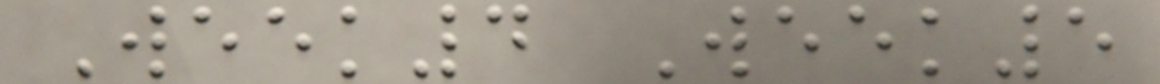Week4 Week5
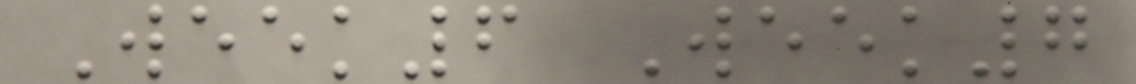Week6 Week7
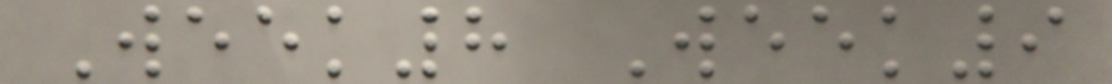Week8 Week9
